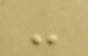-
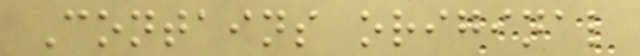Contains original
